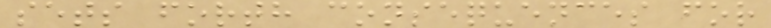sets forth consequences for
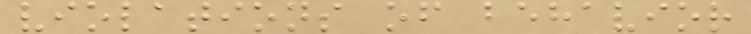violations of behavior
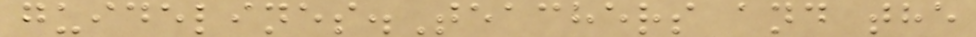guidelines.Teachers and the
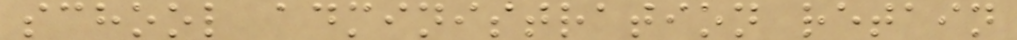school administration retain
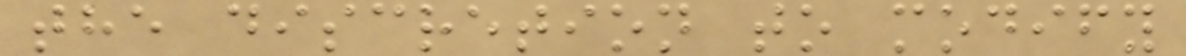the discretion to modify
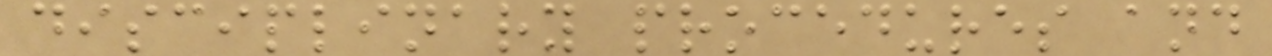disciplinary procedures and
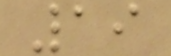19
